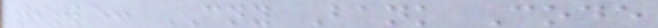title: CNY Bank Code
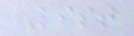List
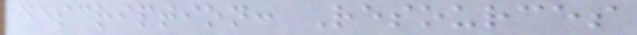description: Resources
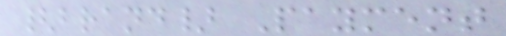{brand} Payment
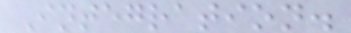Integration.
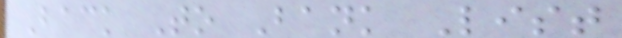Back To Bank List
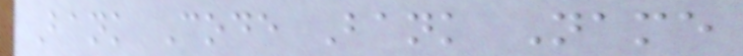Bank Code Bank Name
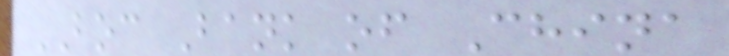BOC Bank of China
